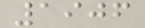1906
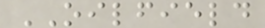OILFIELD
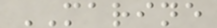MARINE
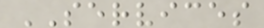SERVICES
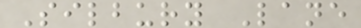Silbury Lane
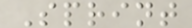Sprint
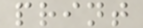print
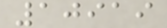10919
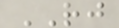RJ
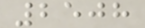2508
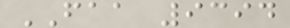FAA 9394
